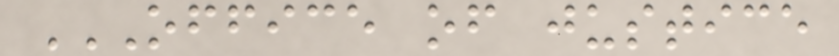OFFICE OF JUSTICE
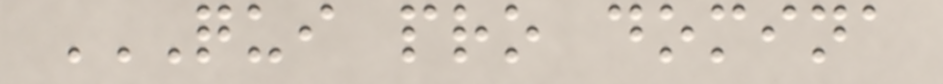QUI PRO DOMINA
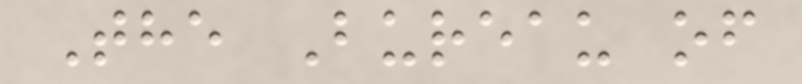The Bureau of
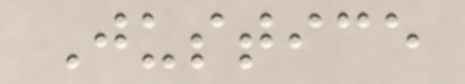Justice
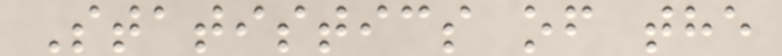Statistics of the
